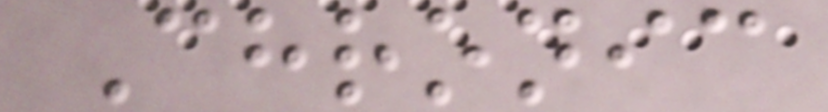Chronic
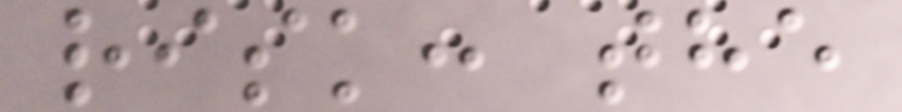risk: the
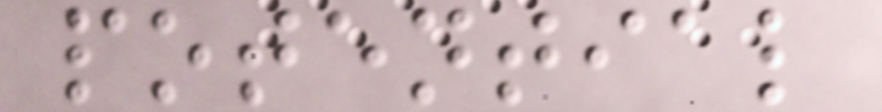potential
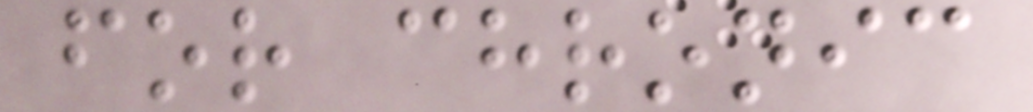for chronic
